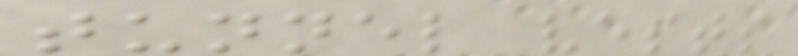tunnel vests
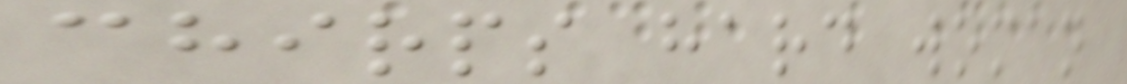chirps hard woman
